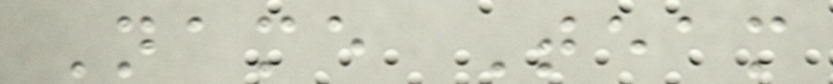Name Team
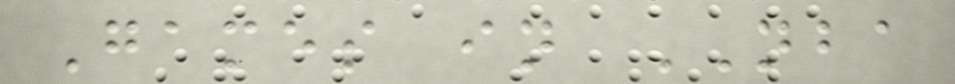Games in NBA
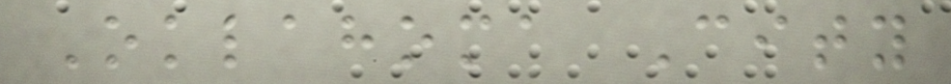Oklahoma City
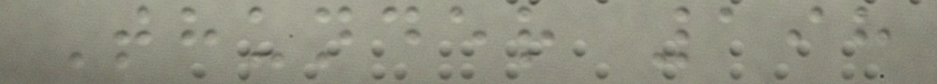Thunder 198
